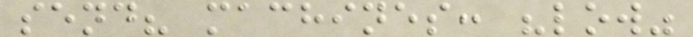send? machines: "low"
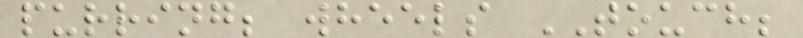purring; wheels TOUCH;
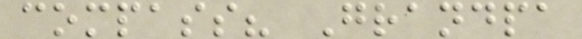compass? Grandpa
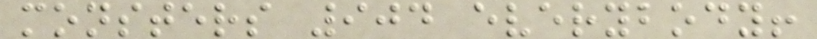monsters 904 everybody!
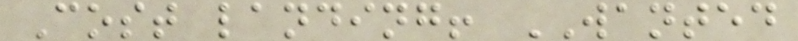Cost landing! WANTED
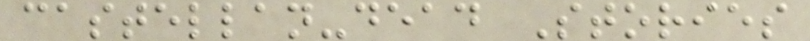castellan-dead Stories
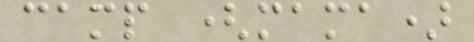camp (mama)
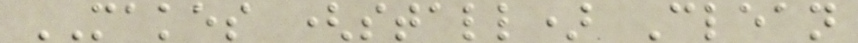MAKES (stall) Clean
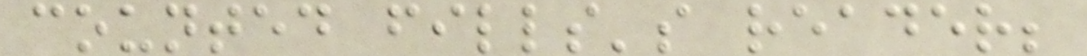counted fills's reader;
